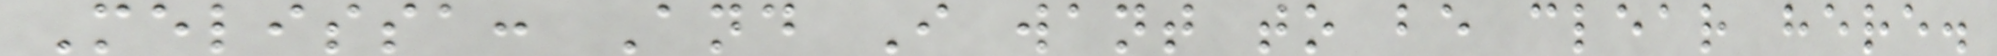Melissa: And I want to be clear here.
